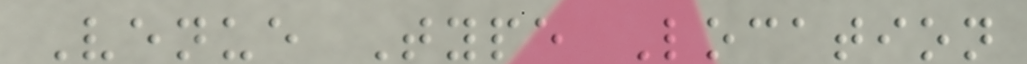Venue Type Location
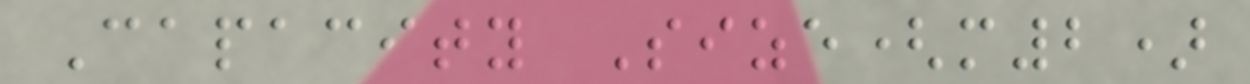Capacity Size(m2)
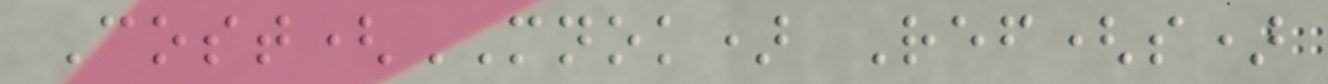Cost(MNOK) Ref(s)
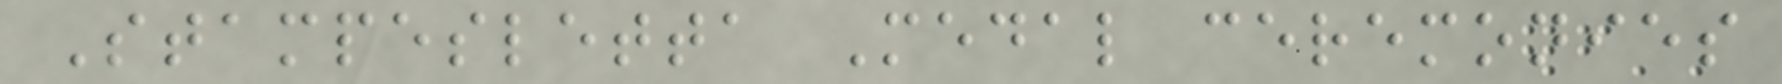Stampesletta Medal ceremonies
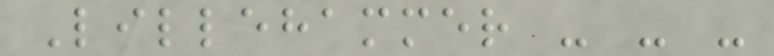Lillehammer - - -
